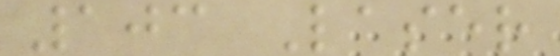103 Laser
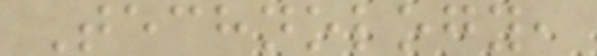Technology,
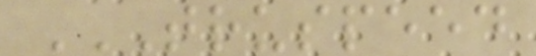TRUSPEED
